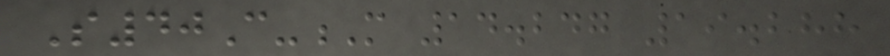S40C-M 14.247 19.288
